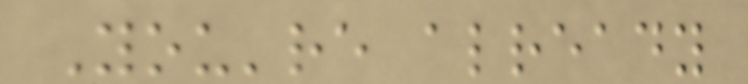You're already
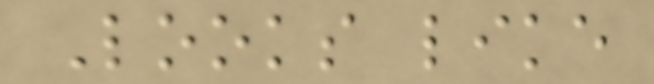Looks like
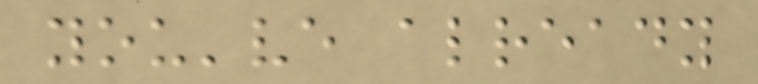you've already
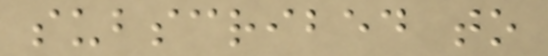subscribed to
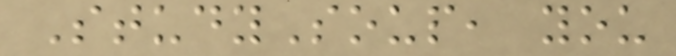StudySoup, you
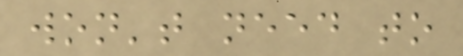won't need to
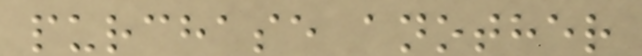purchase another
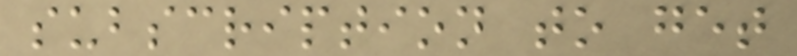subscription to get
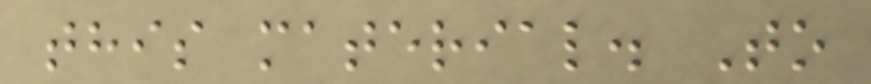this material. To
